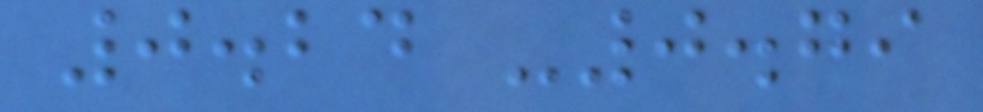0.24 -0.79
